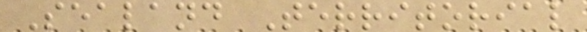Sealand Territorial
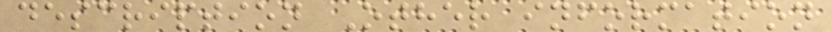description Other information
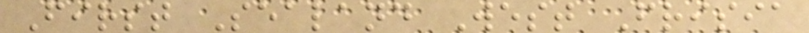First Sealand West Frisia
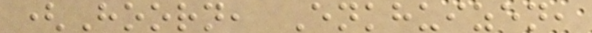(Hoorn, Enkhuizen,
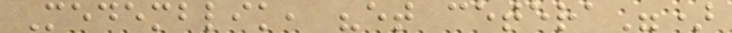Medemblik, "et cetera")
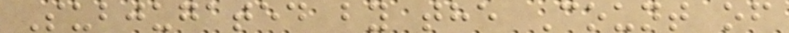Subjugated by the Count of
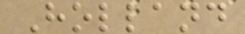Holland
